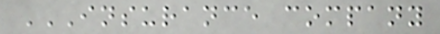INSURANCE COMPANY
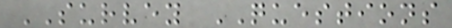SURVEY QUESTIONS
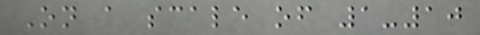On a scale of 1-10
